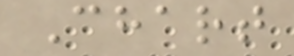Chart
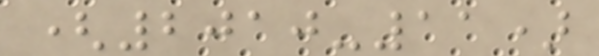(2010-11)
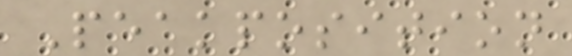Peakposition
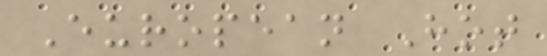European Hot
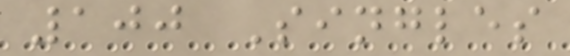100 Singles
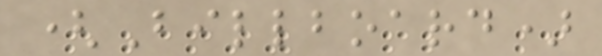(Billboard)
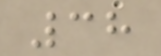38
